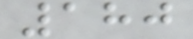180
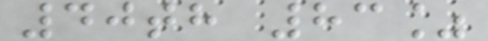40th 83%
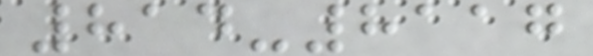814-8117
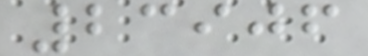23906
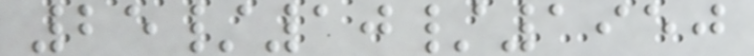25/10/1950
